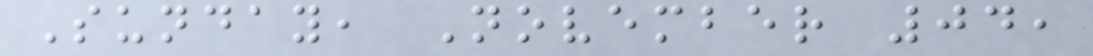Sunday, November 04,
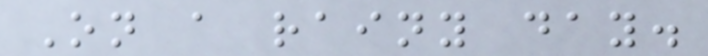On a rainy day.
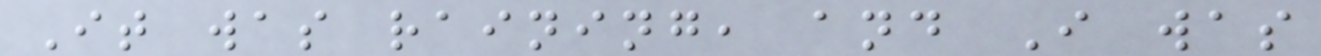It was raining, and I was
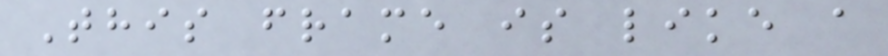This frame is like a
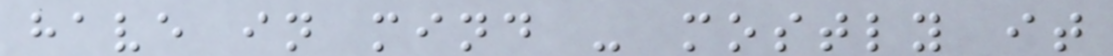have in mind - mostly it
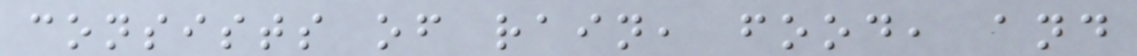consists of rain, food, and
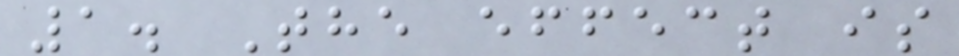1. The effect is
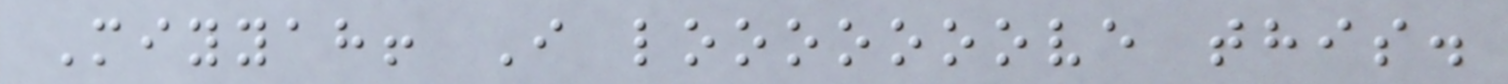Miyyah! I looooooove this.
